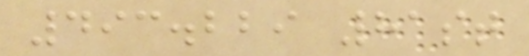493.229 81st
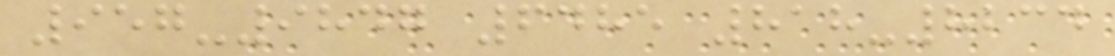957-9847 6485 818-8234
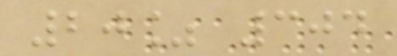20% 304
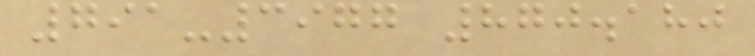791-3977 870.180
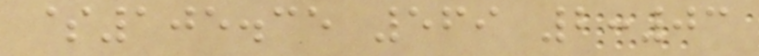$105.35 569 2:03
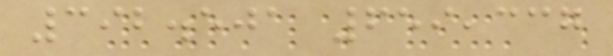392.501 659,337
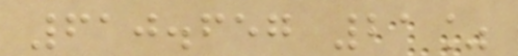610.657 21%
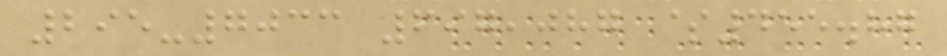295-7033 697,087 $455.87
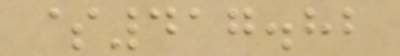$417.82
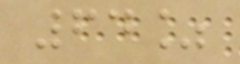64%
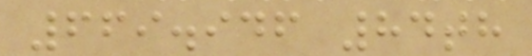669.946 84th
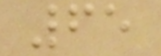65
